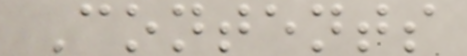Contents
